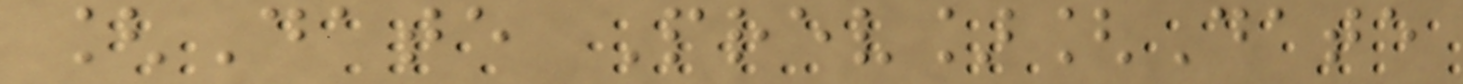[Date Prev][Date
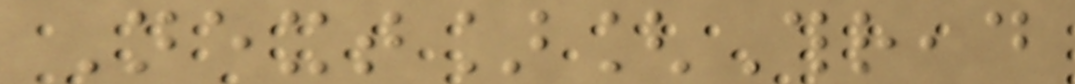Next][Thread
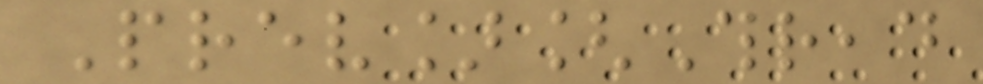Prev][Thread
